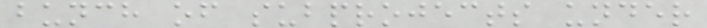bunch of subprojects under
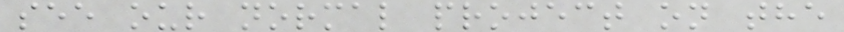see our normal project on the
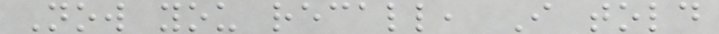Now you recall, I told
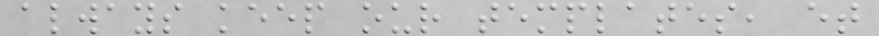always keep our templates, et
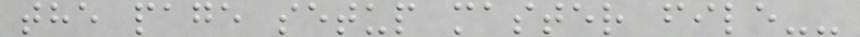the page setup master file--
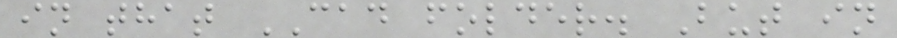in that CAD folder. But in
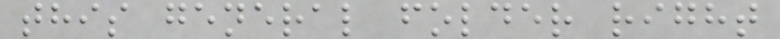this general folder right
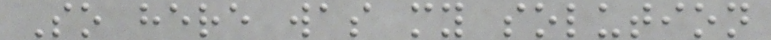So here was my solution
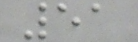51
